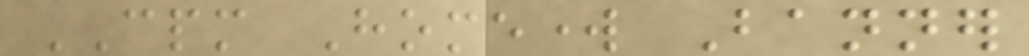CPM Homework Banner
